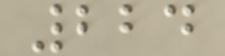224
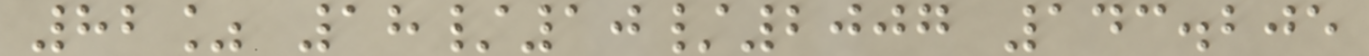82% 18/10/2007 143.205
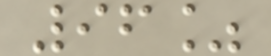96%
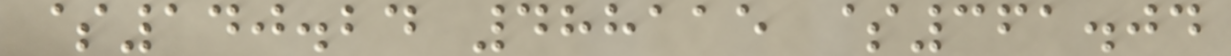$140.24 488115 $361.04
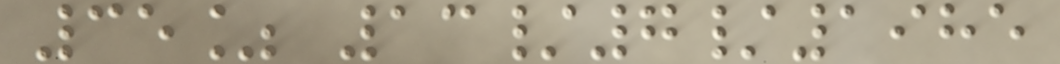35% 13/7/1985
